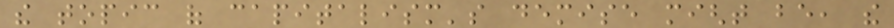the topic of capitalism's demise might be, the
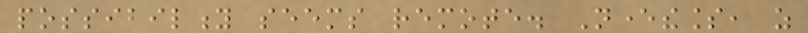possibility seems remote. Nevertheless, as
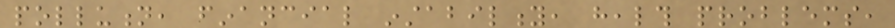pollution, financial instability, health problems,
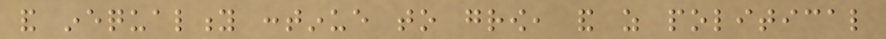and inequality continue to grow, and as political
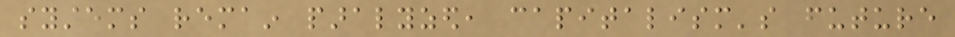systems remain paralyzed, capitalism's future
